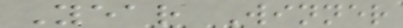Year Winner
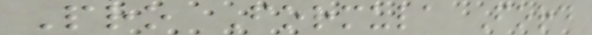Pro Formula Ford
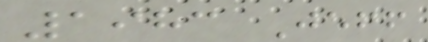1983 Jeff
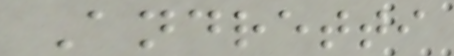Andretti
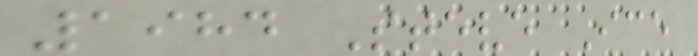1984 Steve Ice
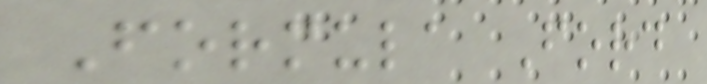Formula Ford
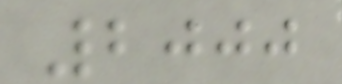2000
